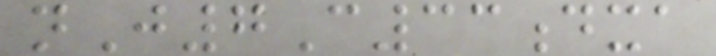nJ7C33dxa
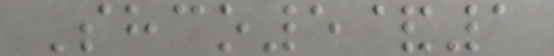Shco5&1
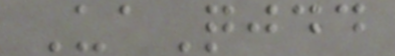UaQjdd
